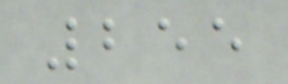255
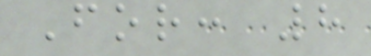For: 8
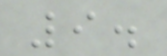9.
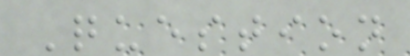Question
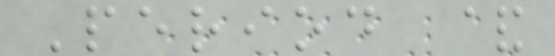Period &
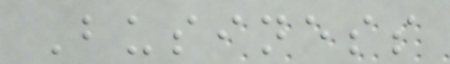Business
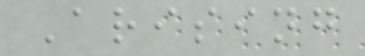Arising
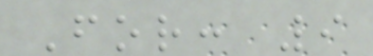For: 9
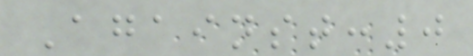Against:0
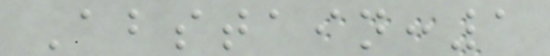Abstain:1
